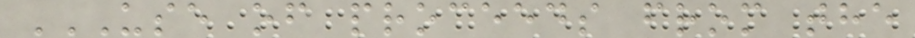USE OF PROCEEDS FROM THE
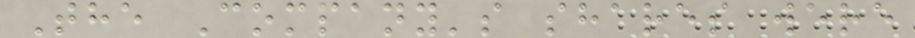The Company's shares were
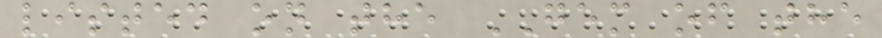listed on the GEM of the
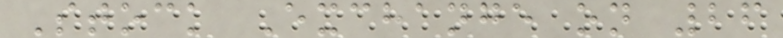Stock Exchange on 26
